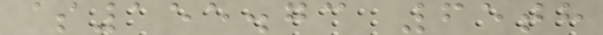$155.73 65th
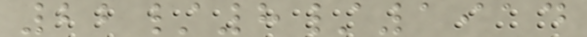22/8/1914
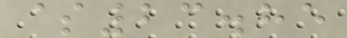$23.85
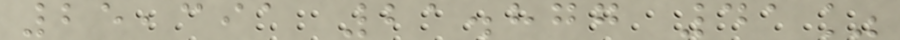25,391 21.877 41%
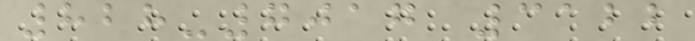828-7017 3122
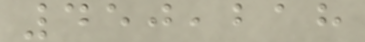450,218
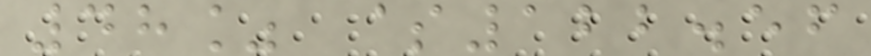48% $122.56
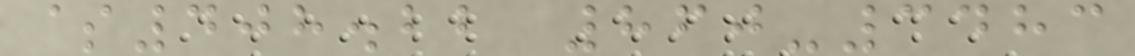$408.22 860-3483
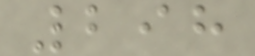298
